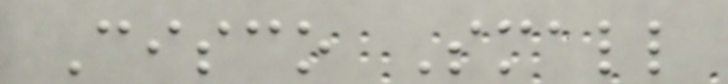Cisco Small
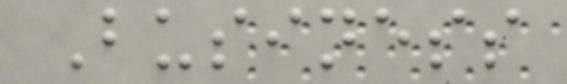Business
